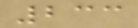233
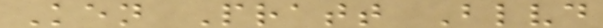Ken Pratt Blvd
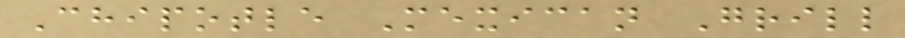Chipotle Mexican Grill
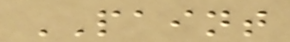PAINT
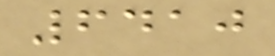6410
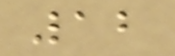12
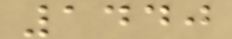1440
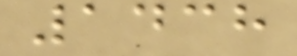1438
